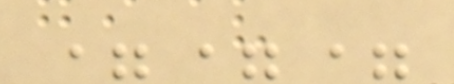===
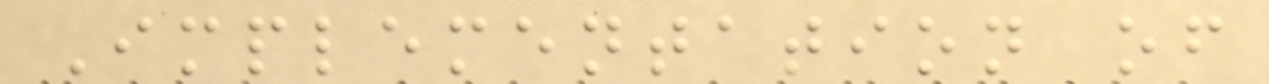Implementation of
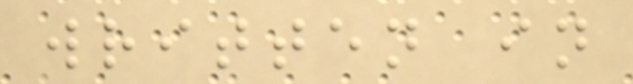written in
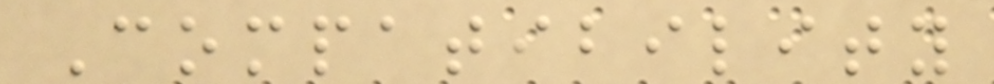Compatibility
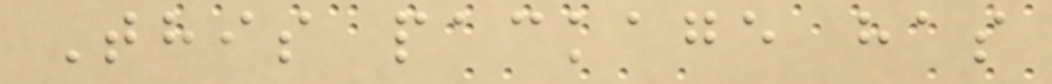This package has
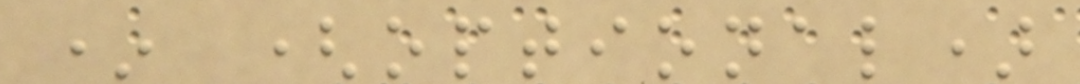* (optional)
